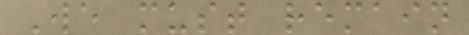We must remain
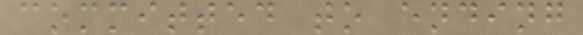committed to ending
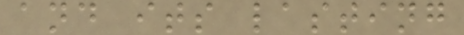and its lasting
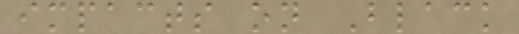impacts on Black
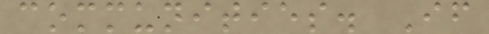communities. If
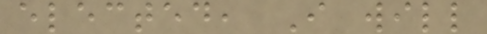elected, I will
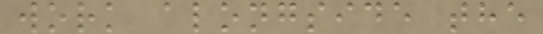work alongside the
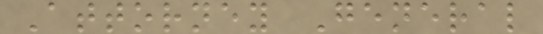Attorney General
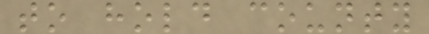to hold county
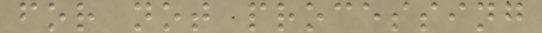for not processing
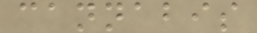cannabis
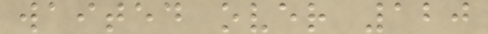waited over 120
